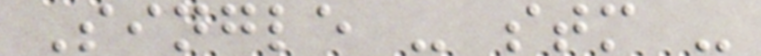Single - stm -
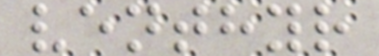venthyr
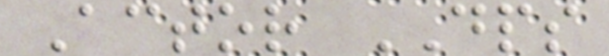Actor DPS
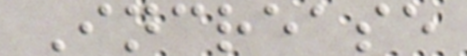Increase
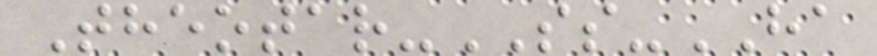Theotar-SS-HA
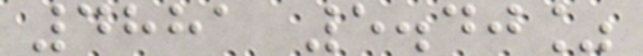4881 5.40%
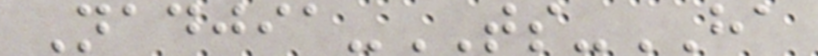Nadjia-TS-HA
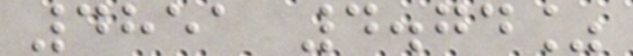4851 4.74%
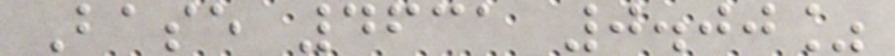Base 4631 0.00%
